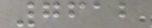7612
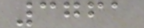3761
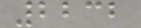2232
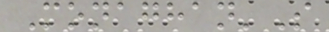Monaghan'S
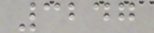3247
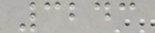3243
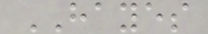HAYES
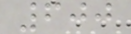600
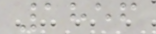1856
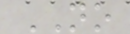NO
